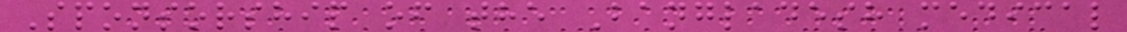Sponsorship of the Bangladesh medical
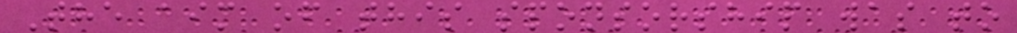The aim of this sponsorship was to
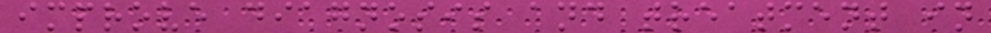improve diagnosis and treatment in
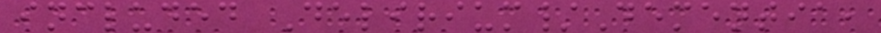included Delirium/Dementia,
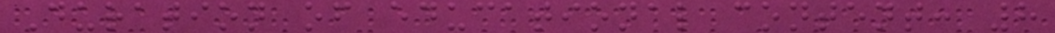Duration of educational content: 8
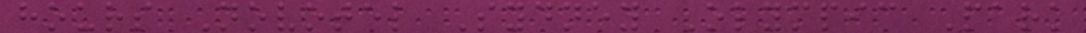hours Novotel Sydney Olympic Park
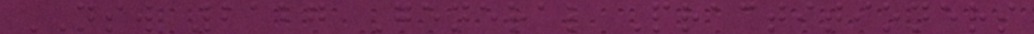NSW 2127 General Practitioners
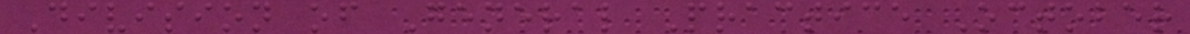Division of General Practice October
